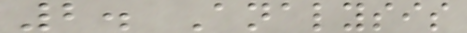2. Analysis
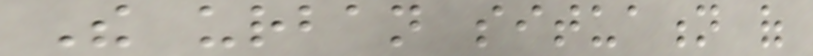The urban situation of
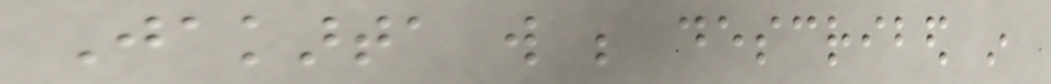Jakarta will be described in
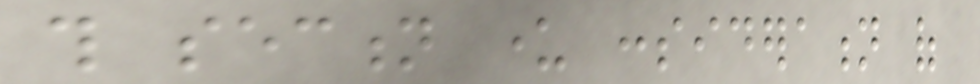this section under consideration of
